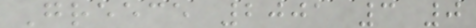Greece 2001 3 0
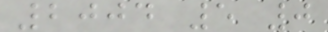2004 5 0
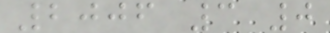2006 3 0
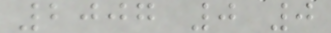2007 0 0
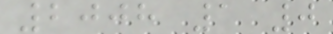2008 1 0
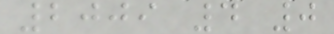2009 4 0
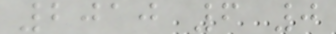2010 6 0
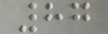87
